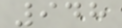948
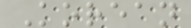Korean
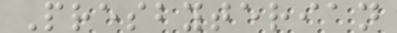Presbyterian
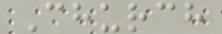Church
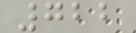722
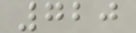720
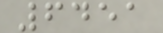6451
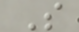S
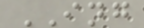ING
